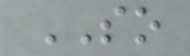SO
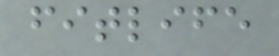fitlife
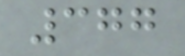377
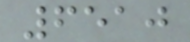6510
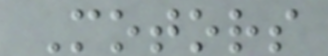Motors
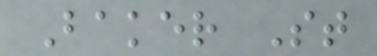Baker St
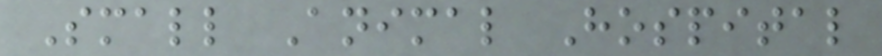Small Animal Hospital
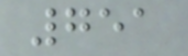751
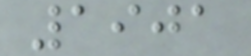1901
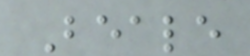Beale
